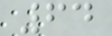64
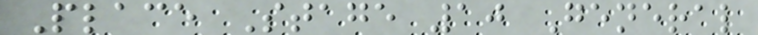Place Stage 10 General
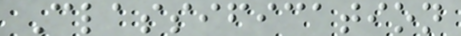Classification
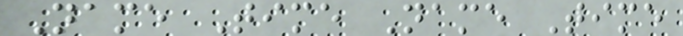Name Time Name Time
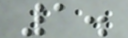1.
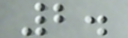2.
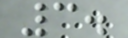3.
